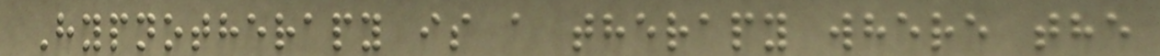Hypnotherapy is a therapy where the
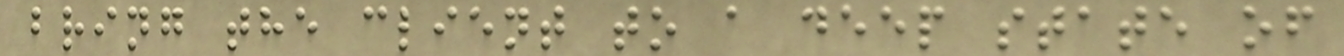bring the client to a deep state of
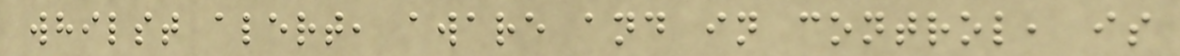whilst alert, aware and in control, is
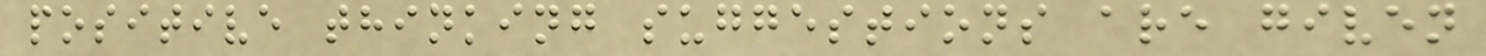positive thinking suggestions are given
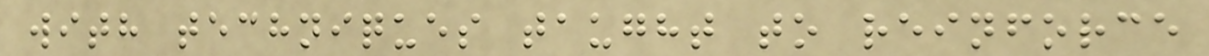with techniques taught to reinforce
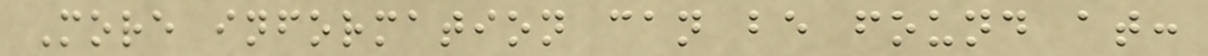More information can be found at:
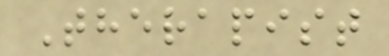Therapist
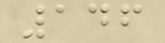146
